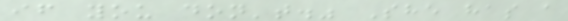if you don't." She has a
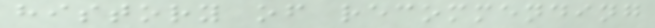history of recommending
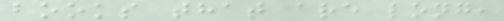books that are long,
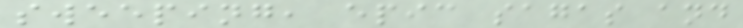sweeping, epic sagas and
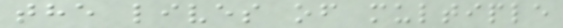the lives of multiple
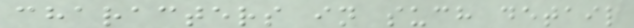characters in such detail
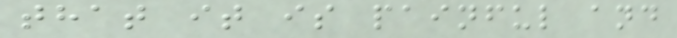that it is painful and
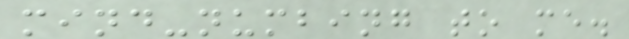mind-numbing to me.
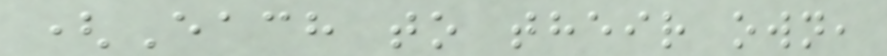(Each to their own,
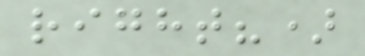right?)
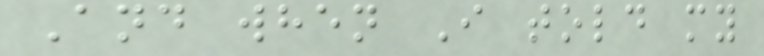And when I told my
